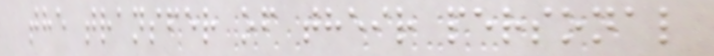the transfer of their personal
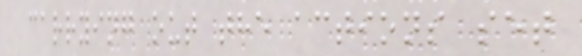carrying out the actions set
